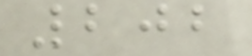202
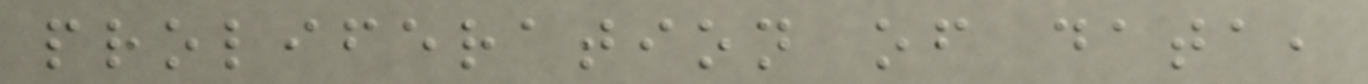proliferation of data,
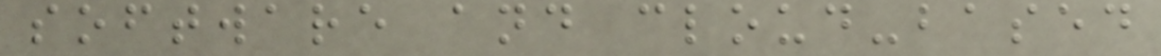software and cloud-based
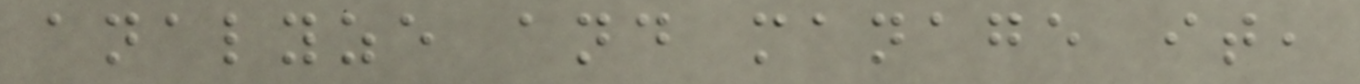analyze and manage it,
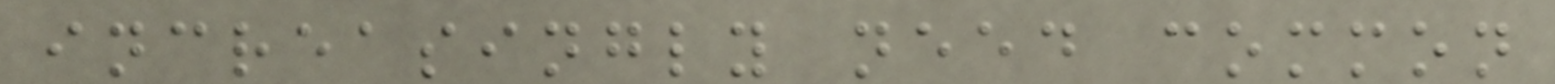increasingly need common
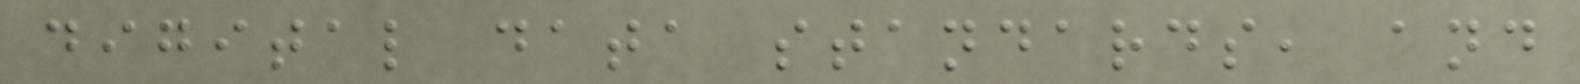digital data standards, and
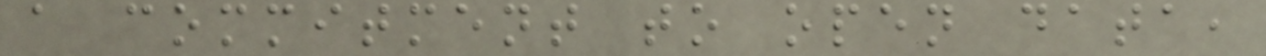a commitment to open data,
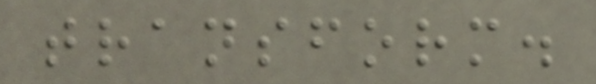transform.
